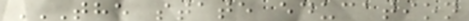THE STATE EDUCATION
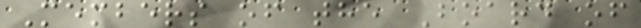Members of the Board of
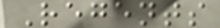Regents
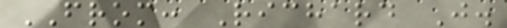FROM: Richard J.
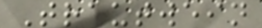Trautwein
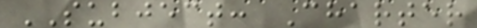SUBJECT: Charter
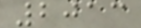2013
